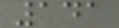141
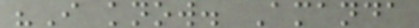"I know. Amanda
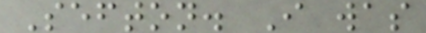Sefton. I was
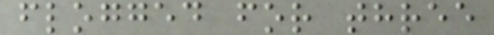flogged for three
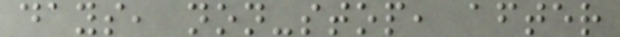days, non-stop, after
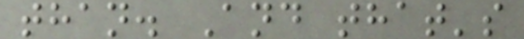than. And that's
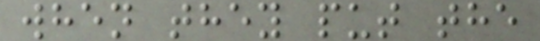when they put the
